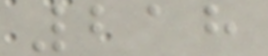218
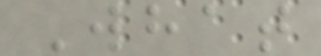What
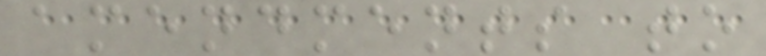amendments to
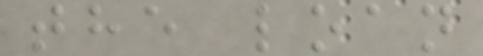the loan
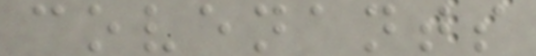covenants
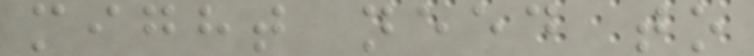might need to
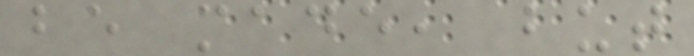be made, but
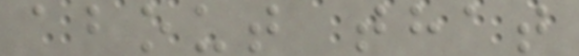about that
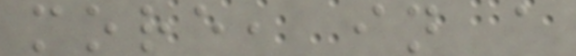more, in a
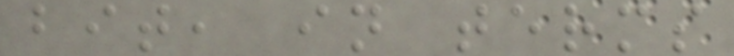bit, in terms
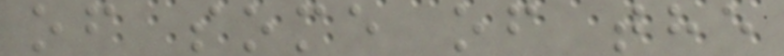of some of the
